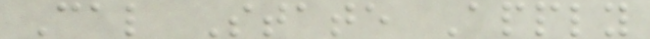Cal State Apply
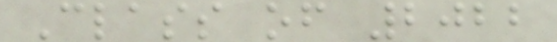Class of 2022
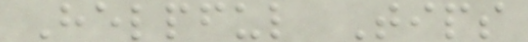Helpful Tips
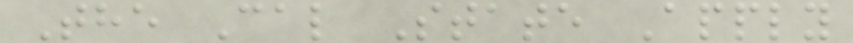The Cal State Apply
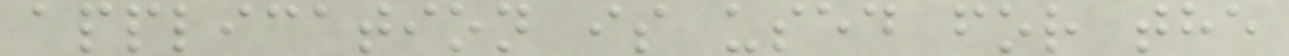application is used for the
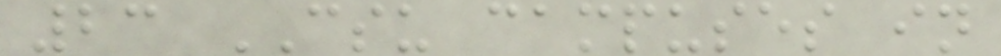23 CSU campuses in
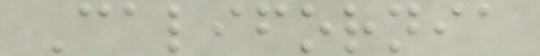California
